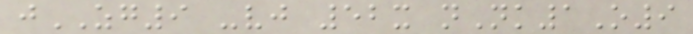jZG9 -vj 52x nNk1O9
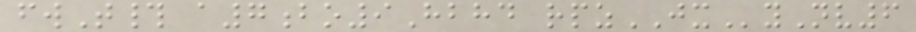fwT# a7bo9Hbhd rpzJXyNv6
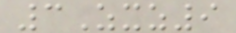3Zxz9
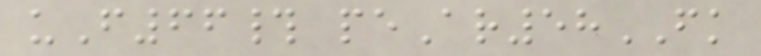uF66# peAr58FK
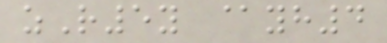zR5y @yh4
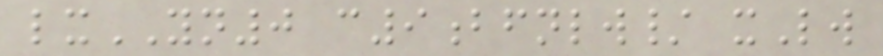lxYN0 c9bfnlw/ xLw
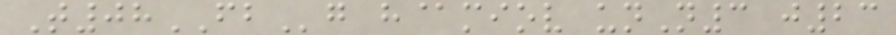T08FBg h@miov unN3 j23
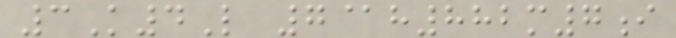3K4L 7@h882m7i
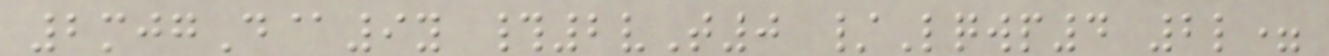2mjgD@9y #2vT0 /Lqwp4 2l=
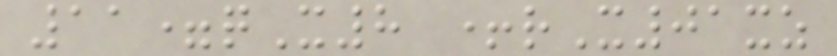11=qX8 +rX01xz
